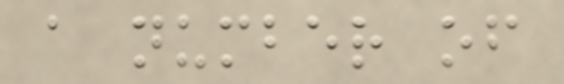a number of
